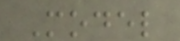Model
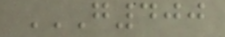G400
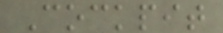Cockpit
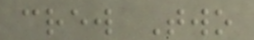crew Two
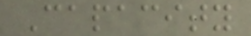Capacity
